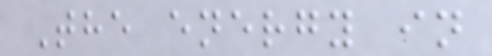The energy in
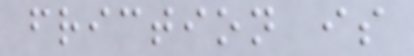friction is
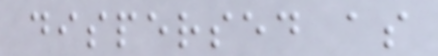dispersed as
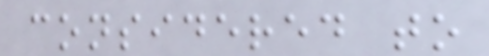considered to
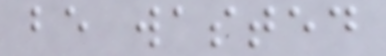be wasted
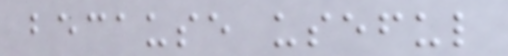because useful
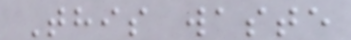This waste
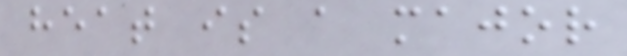heat is a major
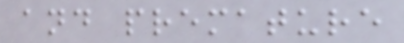and premature
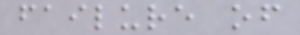failure of
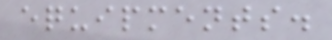equipments.
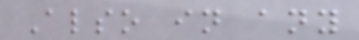Also in any
